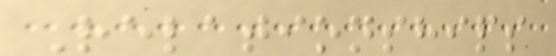Relationships
